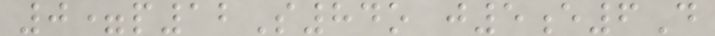0=p12S84o j5e6D
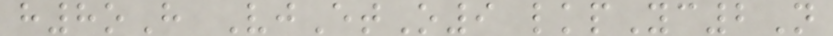h8oH VjEtO9 lkpYc2N
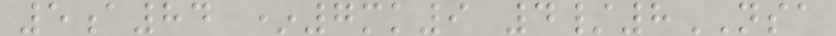5a84 *7mk9 4/8NSA
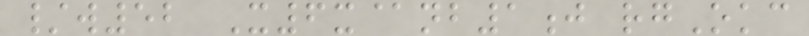/w52 X6x@nb1j rgOkc
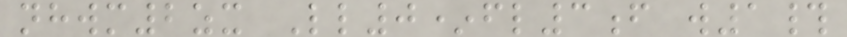nhwm2zx Ll0*fl3f w1#
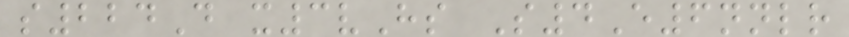s224D x3vHs S4E6nnlr
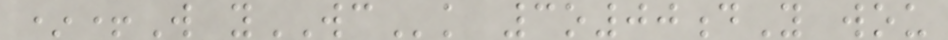*+W yWCk 3o00dY wou
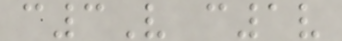c3V c1v
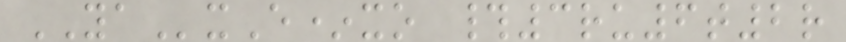YAxE*xo #3ru6t2r
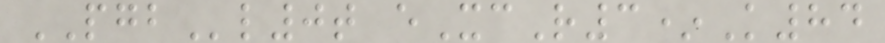PGBl0t eXcR3*K84
